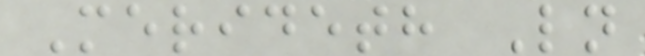Merideth Ln
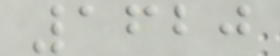1620
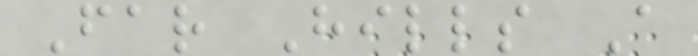Far Hills A
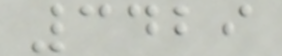3429
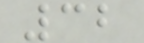32
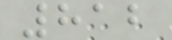812
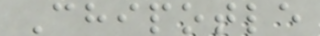Chipotle
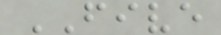FIVE
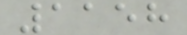1158
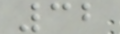32
